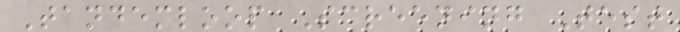Tandemloop Screening Test
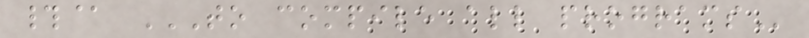#@ TO COMPILE ALL PROGRAMS
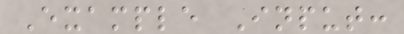Example Input:
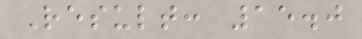Result: 15.0
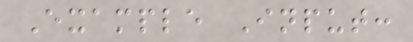Example Input:
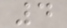4
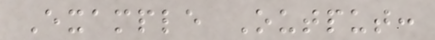Example Output:
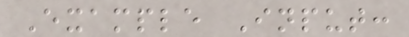Example Input:
